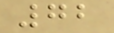72
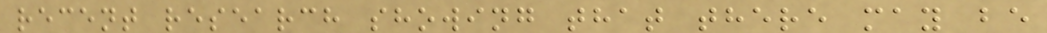recent research showing that there may be
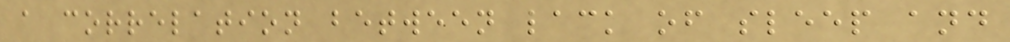a correlation between lack of sleep and
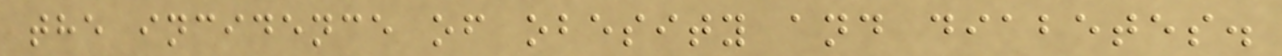the incidence of obesity and diabetes.
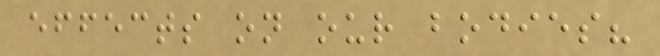effects on our bodies?
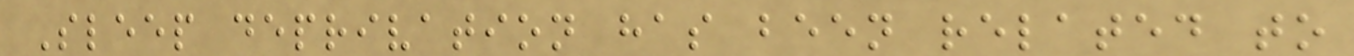Sleep deprivation has been related to
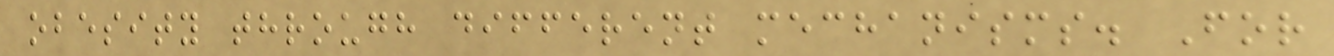obesity through different mechanisms. For
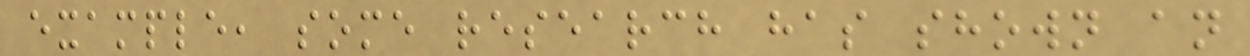example, some research has shown an
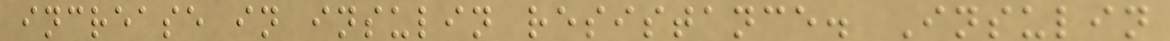increase in insulin resistance. Insulin
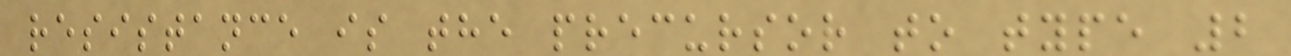resistance is the precursor to type 2
